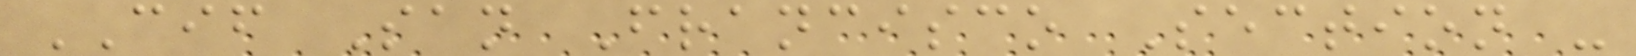CIF San Francisco Section -
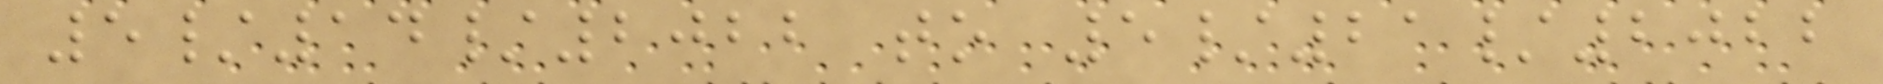5/14/2022 to 5/21/2022
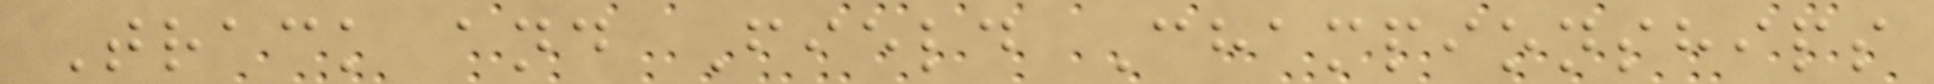Track and Field Championships
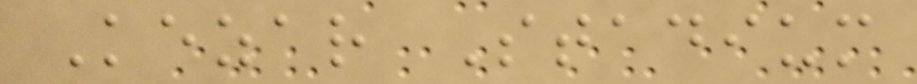Kezar Stadium
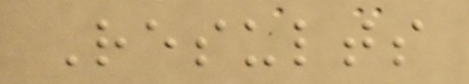Results
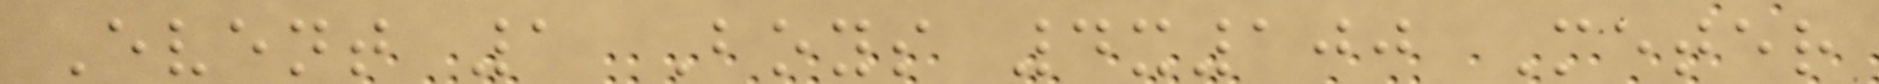Event 1 Boys 4x100 Meter
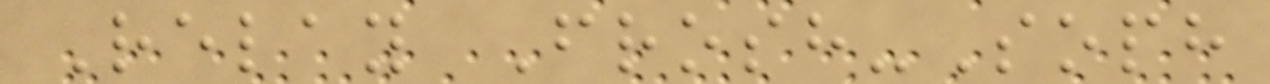Relay Frosh-Soph
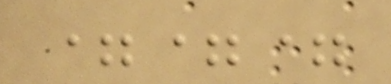===
